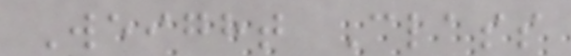Weight Class
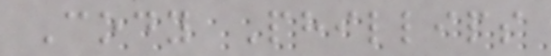Cody Phillips
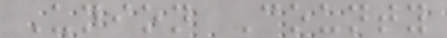Union County
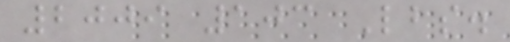2009 103 Lbs.
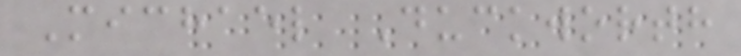Michael Duckworth
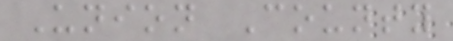Union County
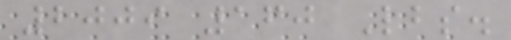2009 160 Lbs.
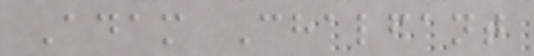Adam Chalfant
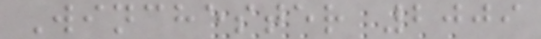Winchester 2009
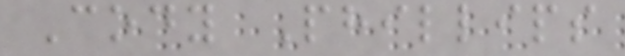Cody Phillips
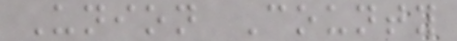Union County
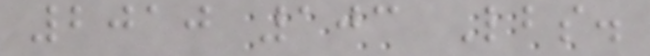2010 103 Lbs.
